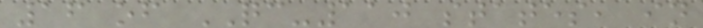16 of QC-110 states, in
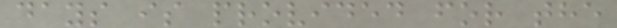days is provided for the
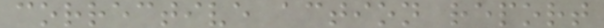corrective action report
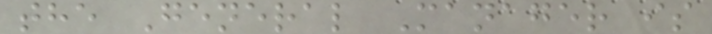the General Manager is
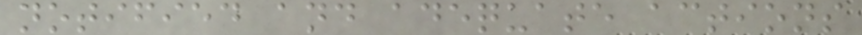notified and adequate actions
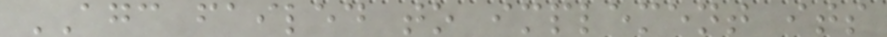AGC failed to implement its
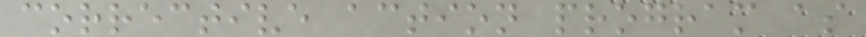corrective action program as
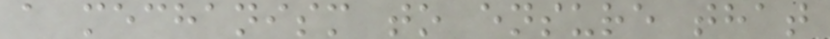a mechanism to ensure that
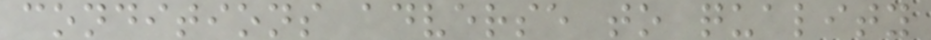conditions adverse to quality
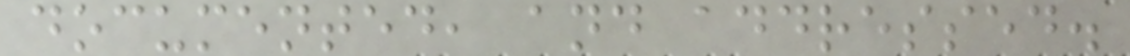documented, and addressed.
